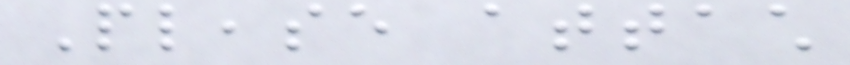Please attach
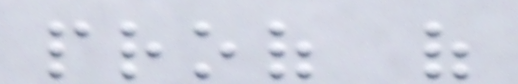proof of
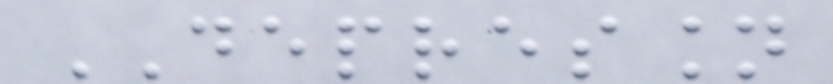DEPRESSION
